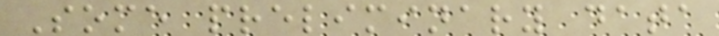Some preliminary data
